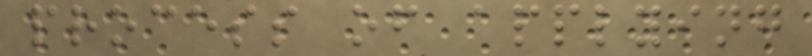process of applying
